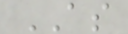AS
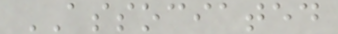ASSOCIATED
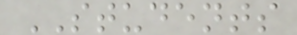STUDENTS
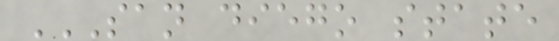SAN DIEGO STATE
